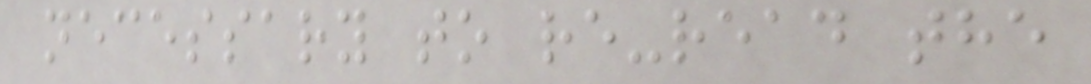necessary to re-read the
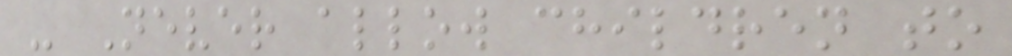- Never allow children to
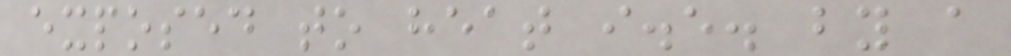exposed to heat i.e. by a
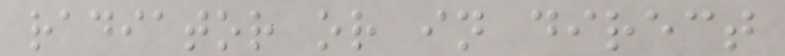radiator or in direct
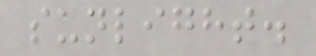sunlight.
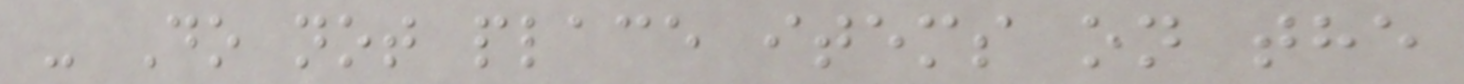- Do not place items on the
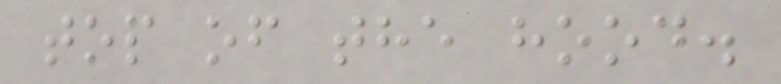top of the hood.
